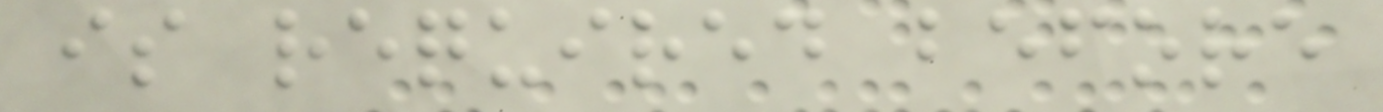is required before
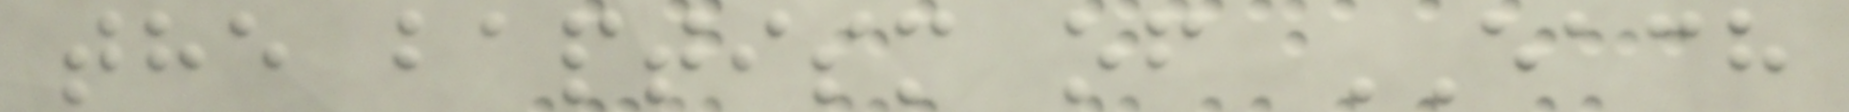the baptism of EACH
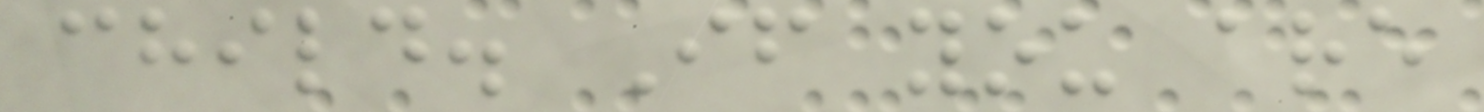child. If you are
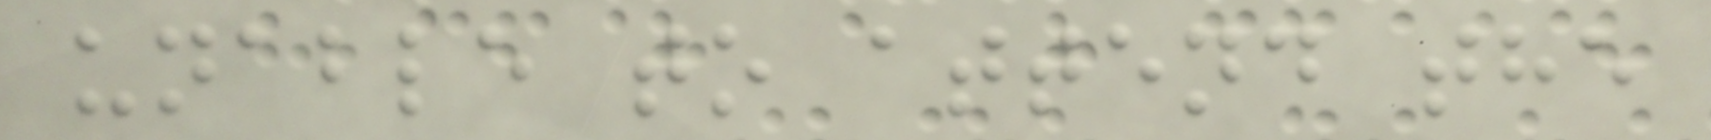unable to attend the
